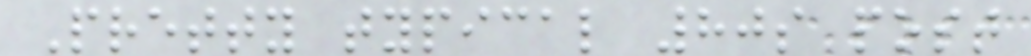Pretty typical 80s post
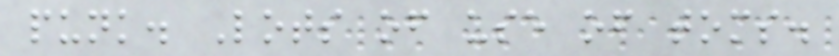punk. Lots of use of toms.
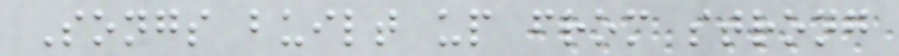Songs built up from strong
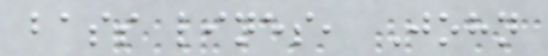bass lines, John
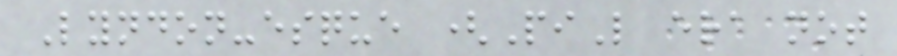Lyndon-esque (PiL era not
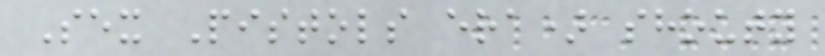Sex Pistols era) shouty
